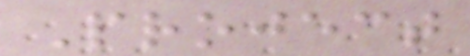Project
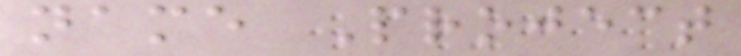name Project
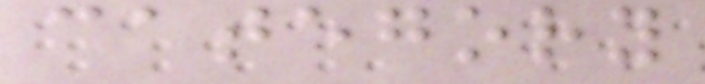category
